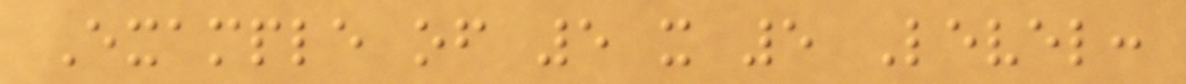Example of 5 x 5 Level:
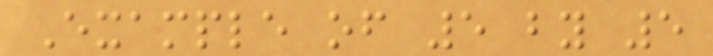Example of 5 by 5
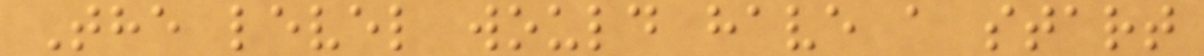The level would have a start
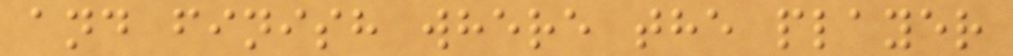and finish where the player
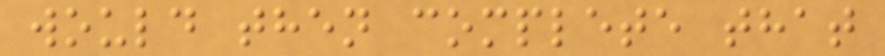would then complete that
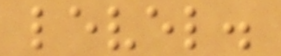level.
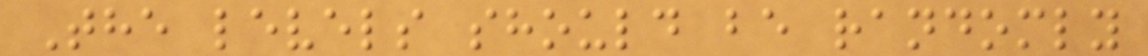The levels should be randomly
